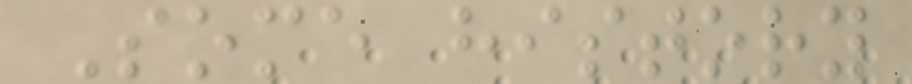Some history
